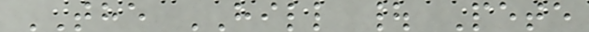THE HILL | Pete
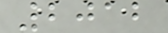2012
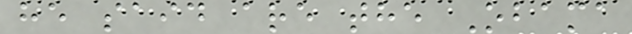he said are the Obama
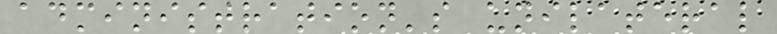administration's unilateral
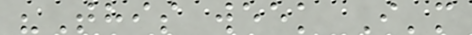"This week I'm
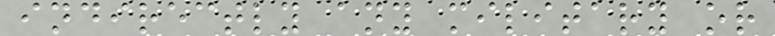indirectly any military or
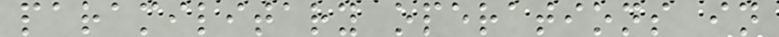paramilitary operations in
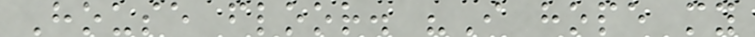House floor. "I hope my
